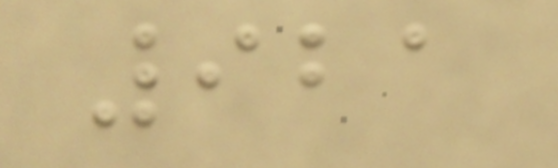921
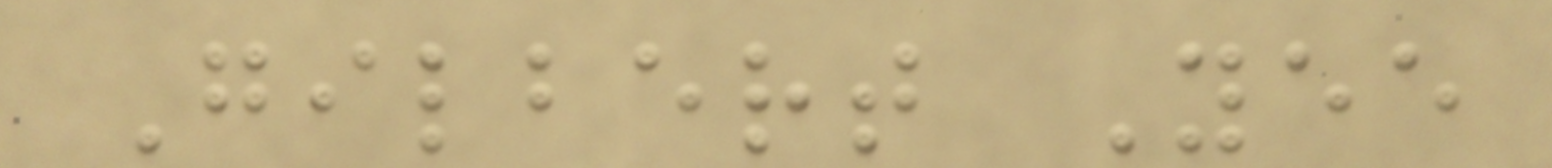Gilbert Yee
